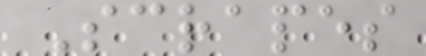Scrapes
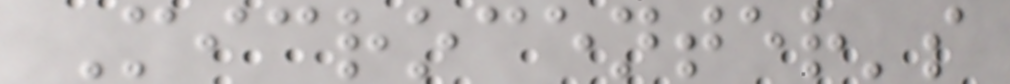Microcenter's
